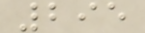295
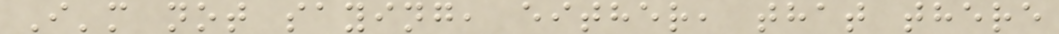I'm not saying, either, that there
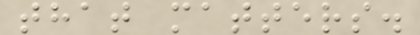that matters.
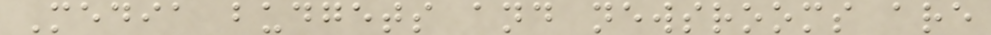Media budgets and newsrooms are
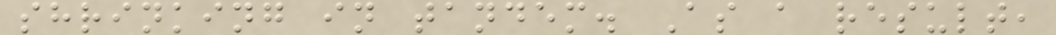shrinking in tandem. As a result,
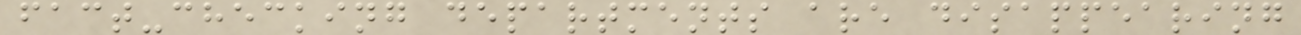fact-checking departments are disappearing
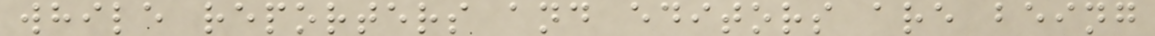while reporters and editors are being
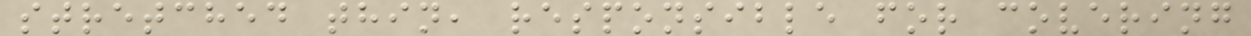stretched thin, responsible for covering
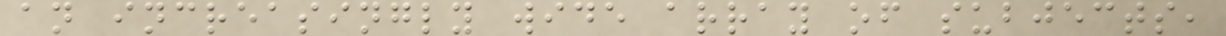an increasingly wide array of subjects,
